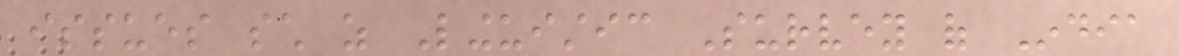issues such as Linguistic Survey of India
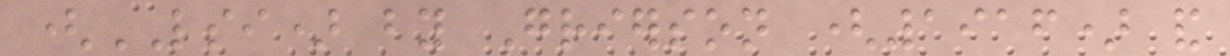(LSI) by Grierson (1916) and
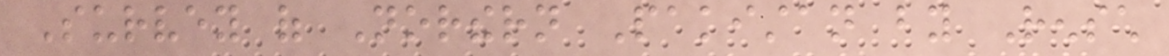Survey of Northern Pakistan by Rensch
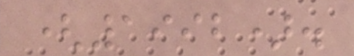(1992).
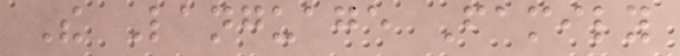The Language Family
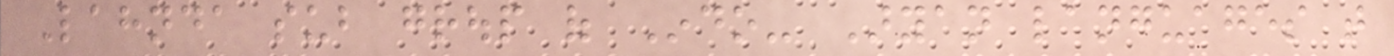Lahnda sub group of Indo- Aryan languages that
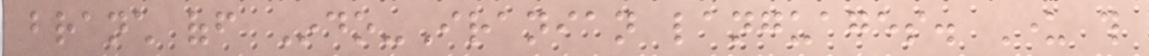branch off Indo-Iranian languages. Under this
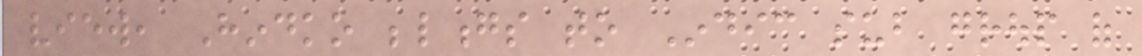view, Hindko belongs to Indic sub group of
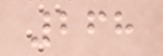268
